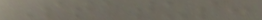Status:
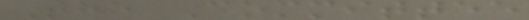The Committee
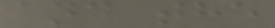and the
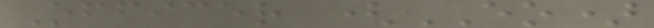Officer (EO)
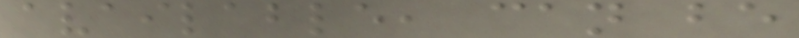available, can be
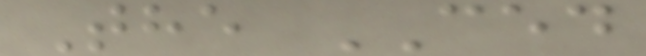The CED
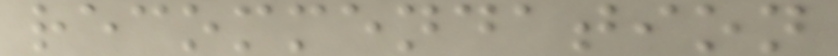recommendation
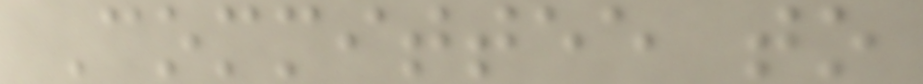Committee to
